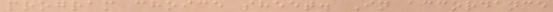program choice sheet. In accordance
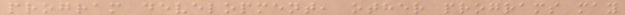program development, other programs may
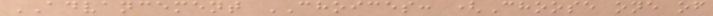ADVANCEMENT CHOICES: (Choose one of
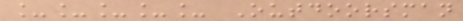_____ Outdoorsman
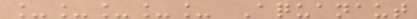_____ Aquanaut
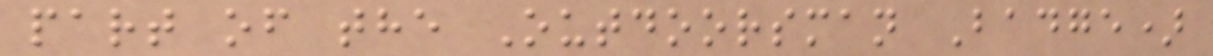part of the Outdoorsman Badge)
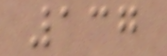137
